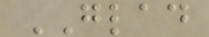GLAD
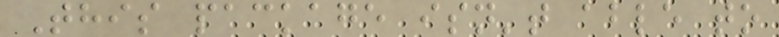This package isn't able to
